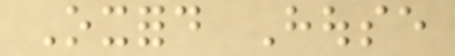Oxford House
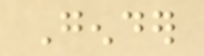Gender
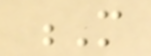M
